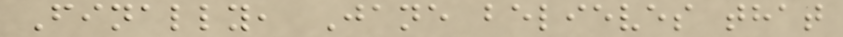Finally, Jane believes that
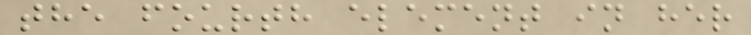the fourth element in her
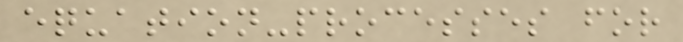equation-processes for
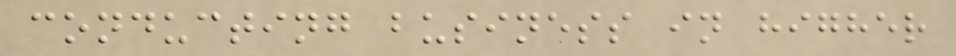conducting business in higher
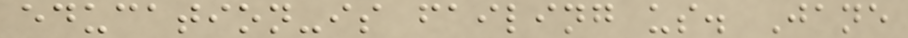education-is failing us. Jane
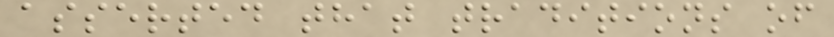asserted that traditions of
